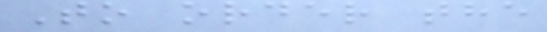To order the
